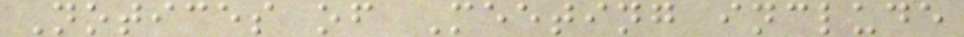Notices of Meeting include
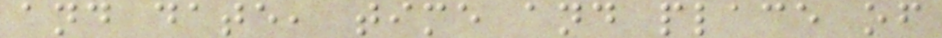and date, time and place of
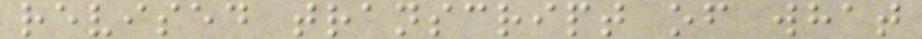revised transcript of what
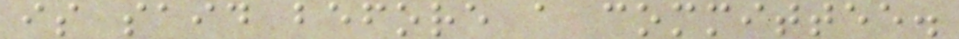is said before a committee.
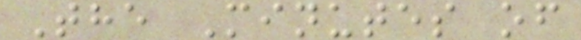The Minutes of
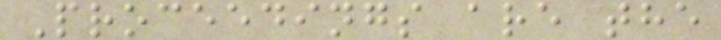Proceedings are the
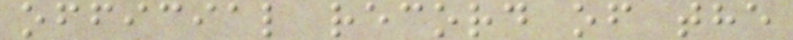official record of the
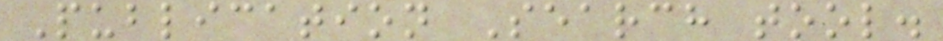Publication Search tool.
